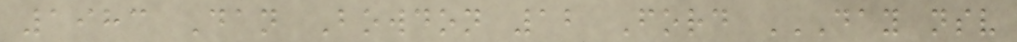1983 Dan Bowdon 12 Ford DAY NSV
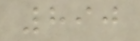890
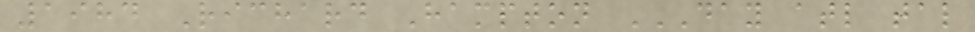1984 Richard Hampton DAY ATL TAL
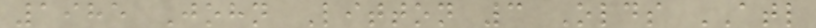1985 John Litton 3 Olds ATL
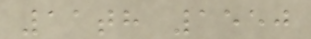11th 1550
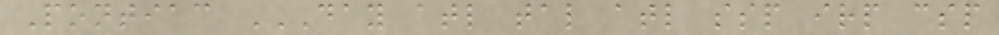Pontiac DAY ATL TAL ATL SSP IRP CSP
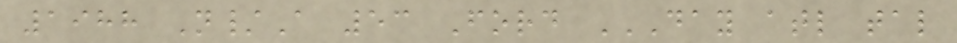1988 N/A 53 Ford DAY ATL TAL
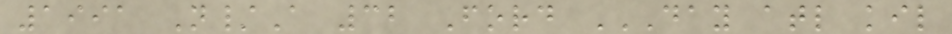1991 N/A 32 Ford DAY ATL KIL
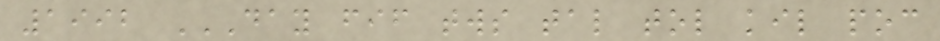1992 DAY FIF TWS TAL TOL KIL POC
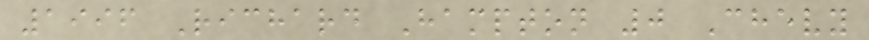1996 Richard Hampton 0 Chevy
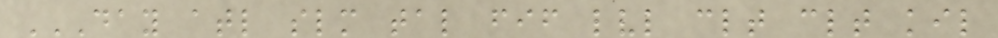DAY ATL SLM TAL FIF LVL CLT CLT KIL
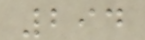294
